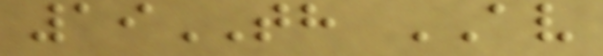19TH AV
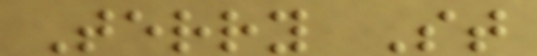Terry St
